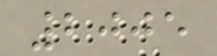2005
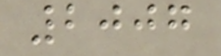2007
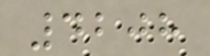4208
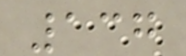137
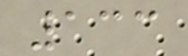133
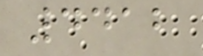4412
